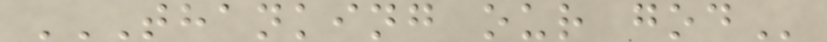THANKING OUR GOD
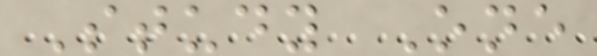Study One
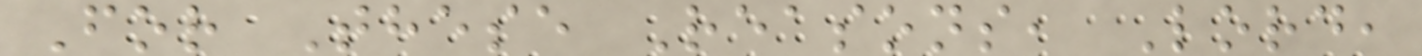For These Reasons, Lord,
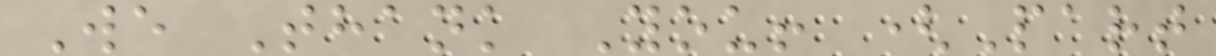We Thank You! (Part
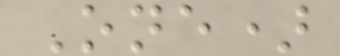One)
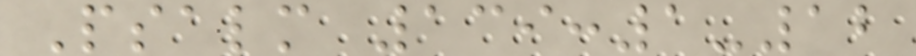Psalm 139:1-12
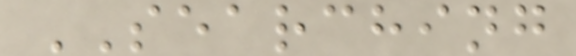SEARCHING
